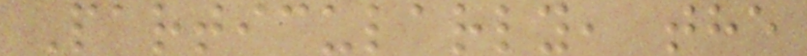Particularly, the
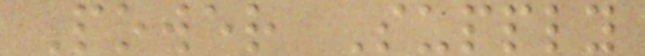Power Supply
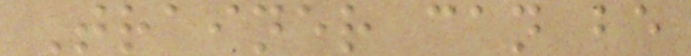Trainer can be
